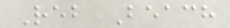Reb Beach
